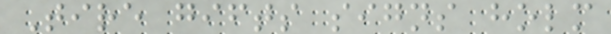Tire gifts signs holm
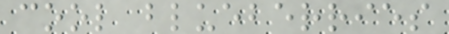cool blueberries
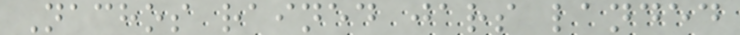Nachos rained jars landed
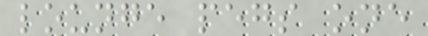lounge pegs one
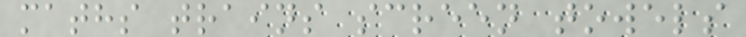maths trains screen towels
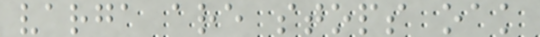varga are stops oak
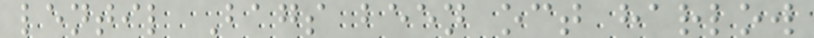lentil Bags been oct harlow
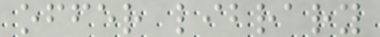offer library
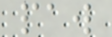paw
